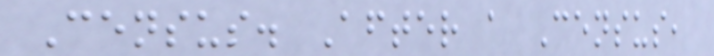Census. After a Census,
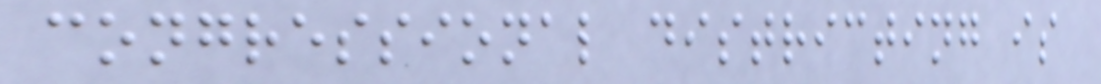congressional districting is
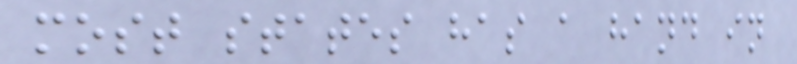most states has a hand in
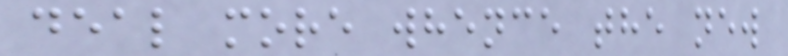deal more whence the new
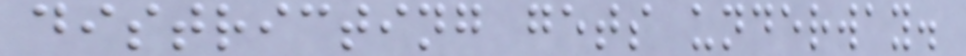districting gets underway.
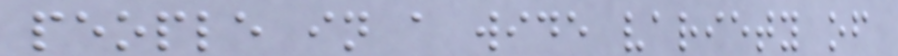people in a wide variety of
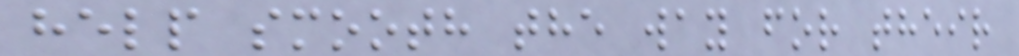help smooth the way for their
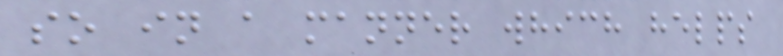so in a manner which helps
